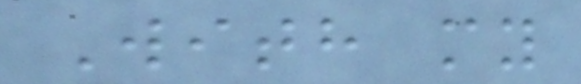With my
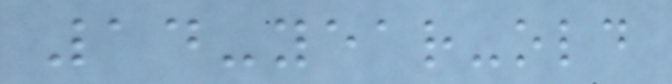14-year-old
